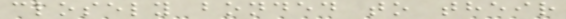closely bonded to their
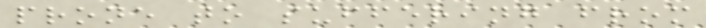prone to suffering from
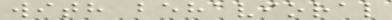with behavioral
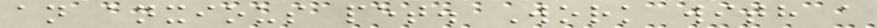an anxious pet. Work with a
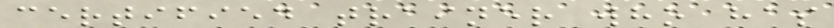certified trainer who has
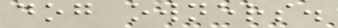dog owners.
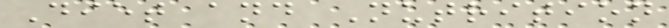Diet and Nutrition
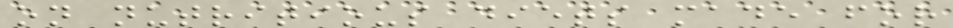on nutritious diets made for
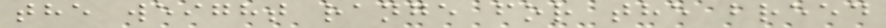the weight range for the breed
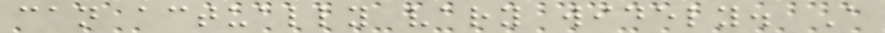can actually vary widely. A
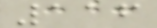116
